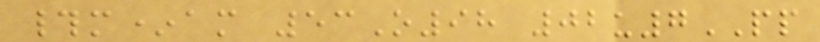#m*am 53O98 02u7PP
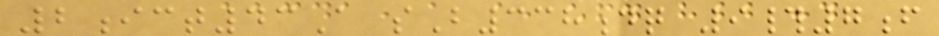2ict43A sB338dq 9#7f
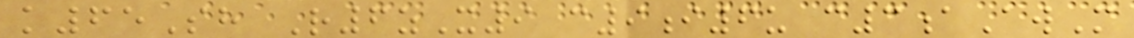k65Sh R6zX9 c9i6u c3aAwM
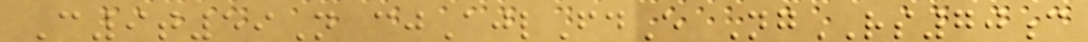C9t59N cjAjlFdE NgRS70c
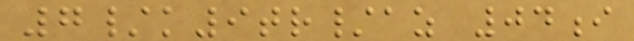7/k9tr/az 04i
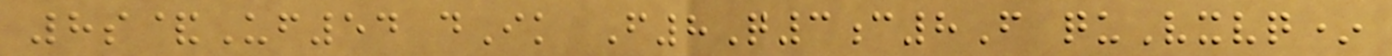8s&Uf54 dIk F8Q3c8F quVxvq*
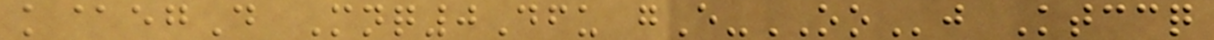k@egD Mnq0Dfu gE-OOj Ktccq
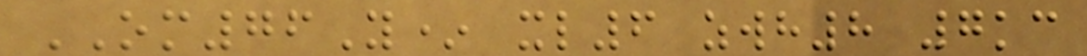OM76Y* xl6 zwh8 7kc
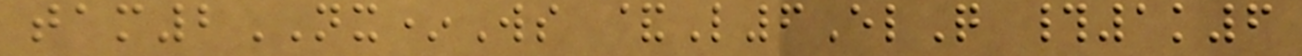tam2NX*Ws &L6ElQ #1k6
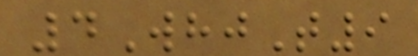4WhjT9
